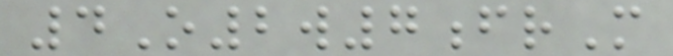4O2w7frM
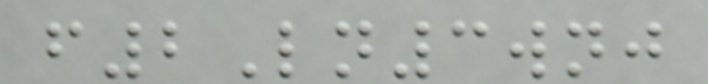f2Ln3wnj
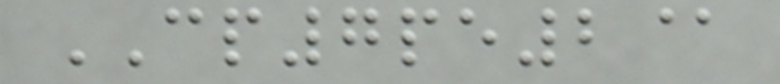CP7pe2@
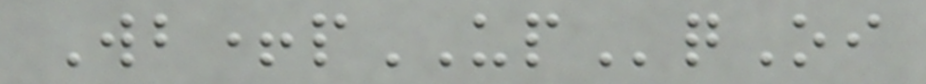Wb+pUPqOi
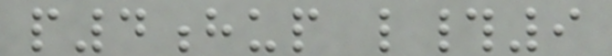p4hup l#9
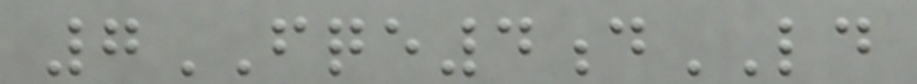7FQE4dLD
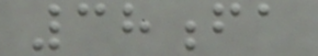38fa
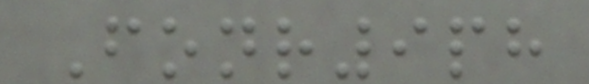Fonr9ph
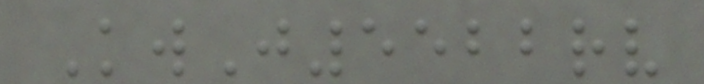KwJ5522rv
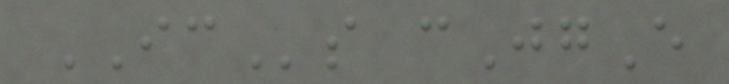ICs cJgE
